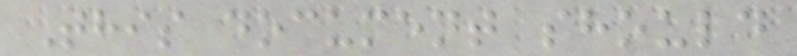This document should
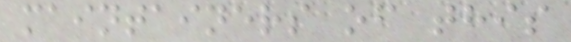maintainers of this
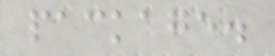package.
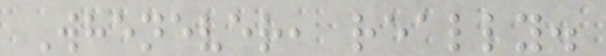Whenever, really.
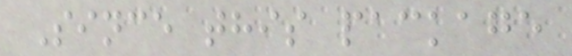Since this package
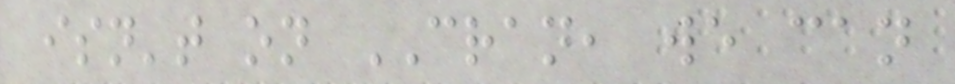isn't on CRAN, we can
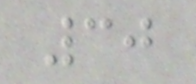30
